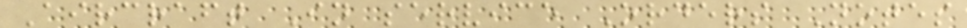Aircraft In service Orders Notes
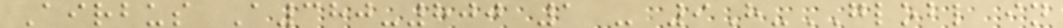Airbus A380-800 1 - 9H-GLOBL in
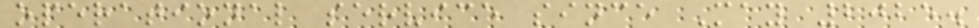operational service since May 2025.
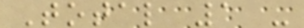Total 1 -
